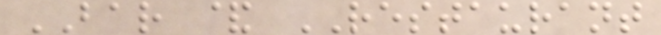BAR & RESTAURANT
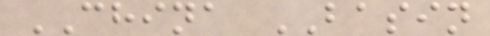CHINA BASIN
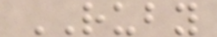RUBY
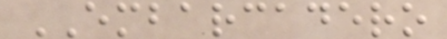EMBARCADERO
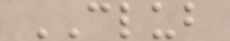CLUB
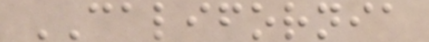CALIFORNIA
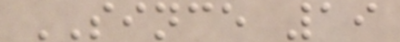SINCE 19
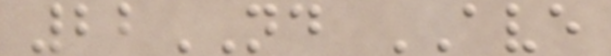22ND AVE
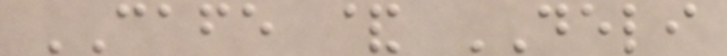CAFE & DELI
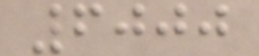6000
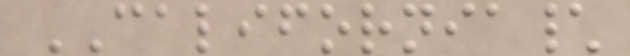CALIFORNIA\
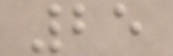25
